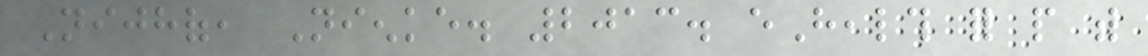Nijhof, Nienke. 2013. eHealth for people with
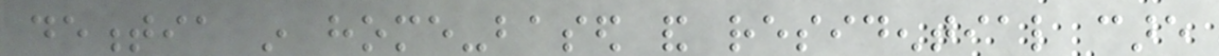dementia in home-based and residential care
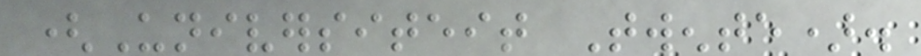(Universiteit Twente).
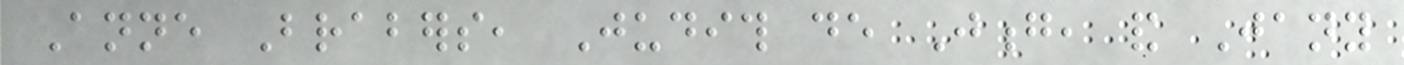Anne Brabers, Judith de Jong, and Jany
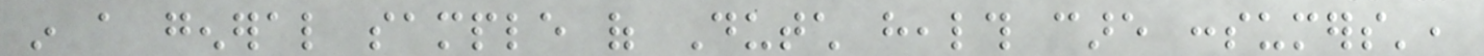in a general sample of Dutch health care consumers',
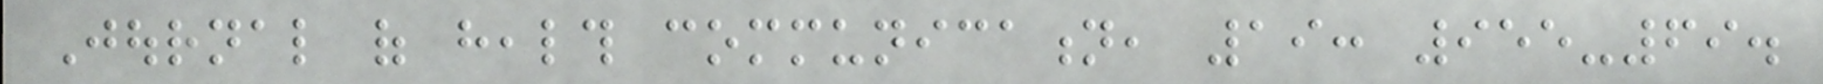Journal of health communication, 19: 955-69.
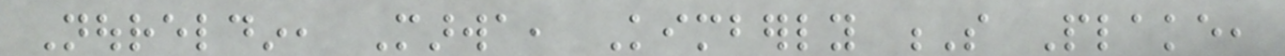Noureldin, Marwa, Kimberly S Plake,
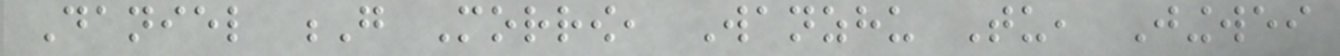Daniel G Morrow, Wanzhu Tu, Jingwei
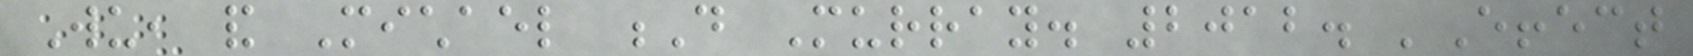Wu, and Michael D Murray. 2012. 'Effect
